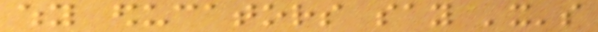why educators say 'it's
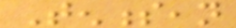Tennessean
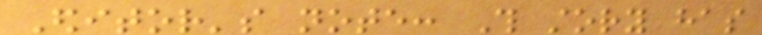Editor's note: This story has
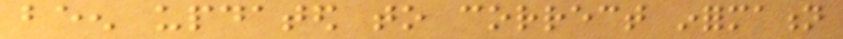been updated to correct information
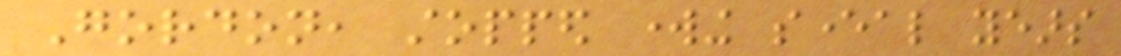Gordon, stopped working several years
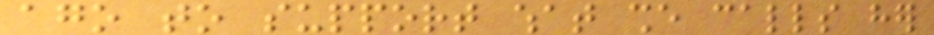ago to support what she calls her
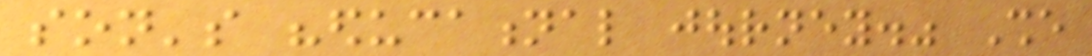son's "educational journey." She
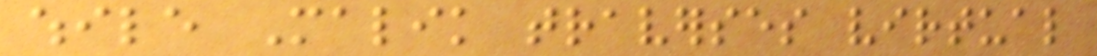while Malik traverses virtual
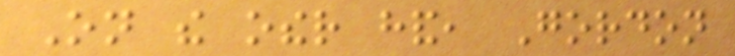On the other hand, Gordon
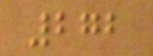272
